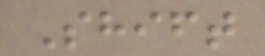Shift
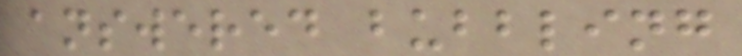answered bubbling
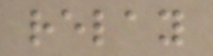relay
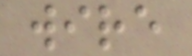wire
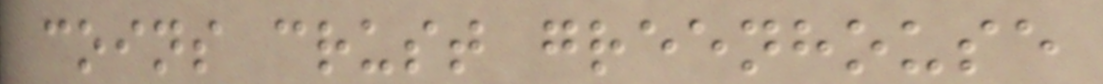coins crust greenhouse
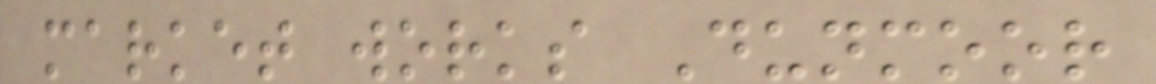market works Dunmoor
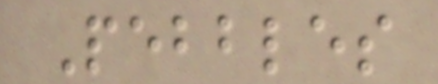Pebbles
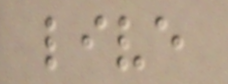live
